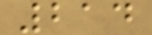214
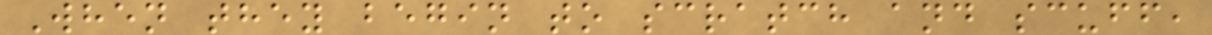When they begin to scratch and scuff,
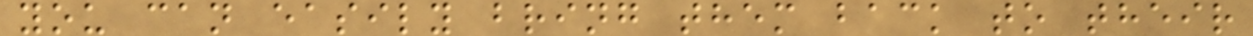you can easily bring them back to their
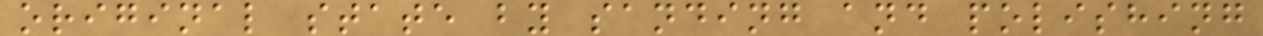original state by sanding and polishing
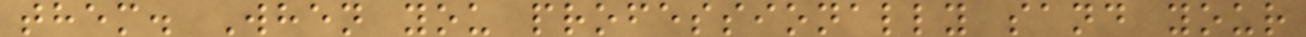them. When you professionally sand your
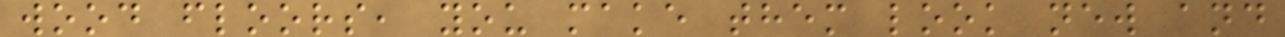wood floors, you make them look new and
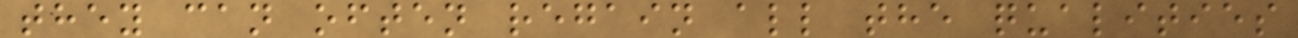they can often regain all the qualities
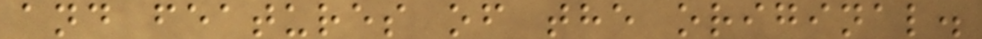and features of the original.
